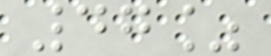47%
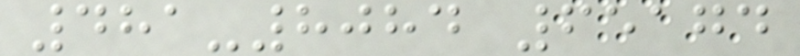481-8084 65174
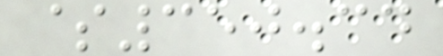$350.34
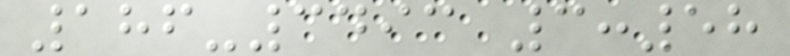186-3493 3:58
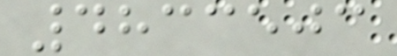4833503
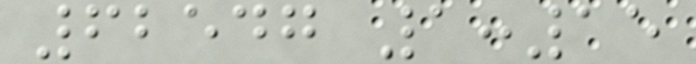62547 1:15
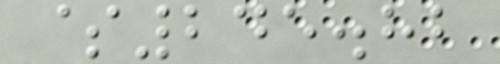$245.82
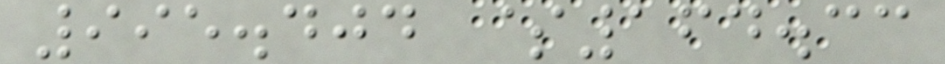995.404 $164.33
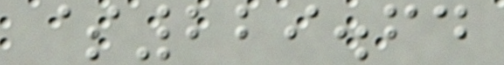$229.64
